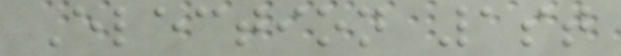Election 1st
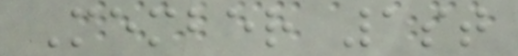Member 1st
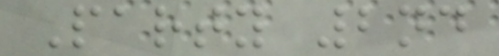Party 2nd
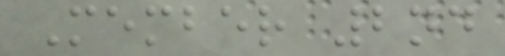Member 2nd
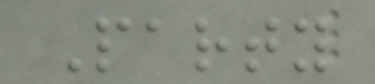Party
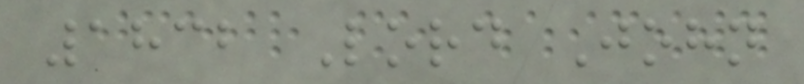1832 Lord John
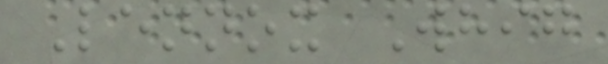Lennox Whig
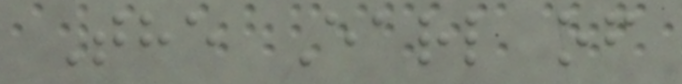The Earl of
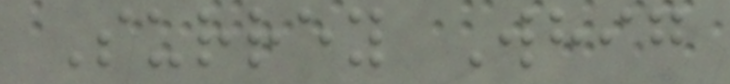Surrey Whig
